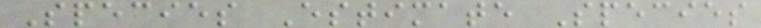Species Estimate Species
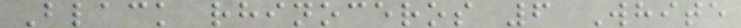Black rhinoceros 6 White
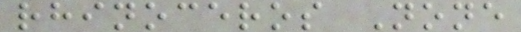rhinoceros None
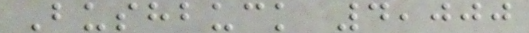Bushbuck 4,000
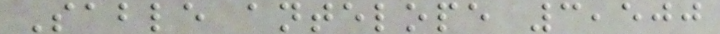Sable antelope 3,500
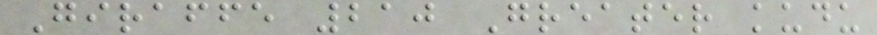Giraffe 210 Greater kudu
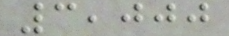3,000
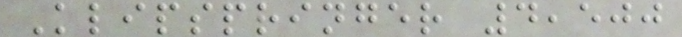Klipspringer 4,500
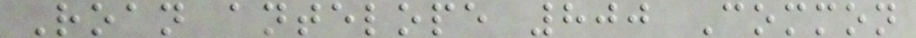Roan antelope 800 Common
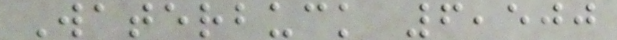Waterbuck 6,500
